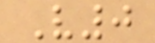V0
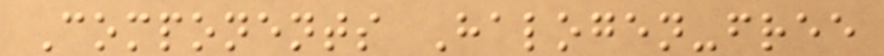Components Halogen-free
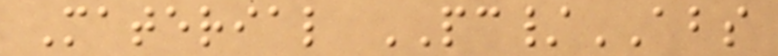Material PC/ABS
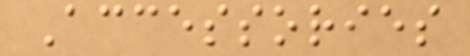Accessories
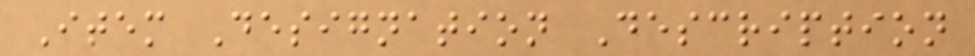Item Designation Description
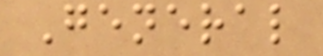General
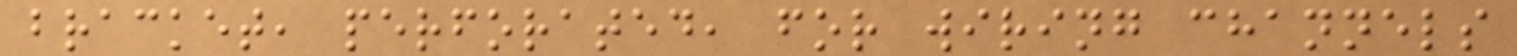bracket, perforated, for wiring channels
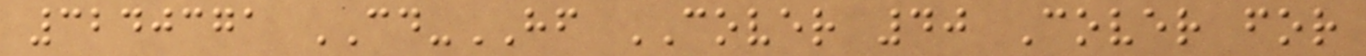3240371 CD-HF COVER 40 Cover for
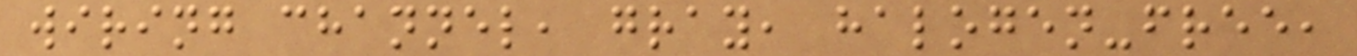wiring channel, gray, halogen-free,
